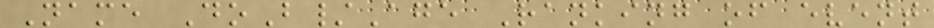Name DoB/Age Ranking of event
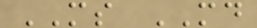MS MD
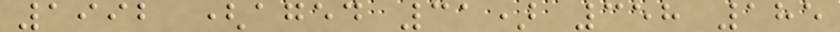1992 (aged 31) 358 185
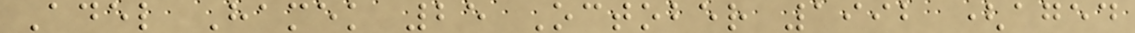Adel Hamek 25 October 1992 (aged
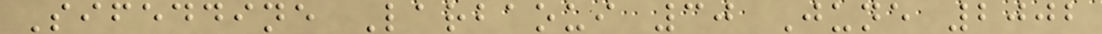Sifeddine Larbaoui 30 June 2002
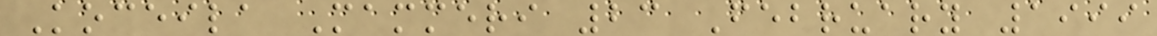Koceila Mammeri 23 February 1999
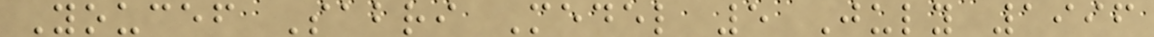Youcef Sabri Medel 5 July 1996
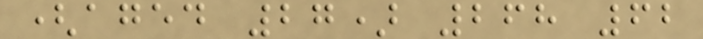(aged 27) 268 62
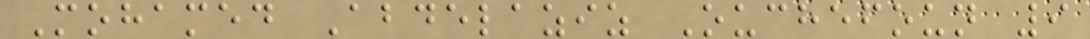Mohamed Abdelaziz Ouchefoun 9
